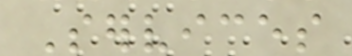Services
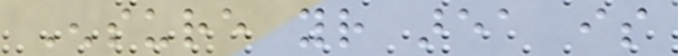Ensure your area is
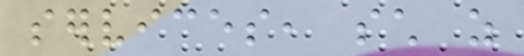services, such as
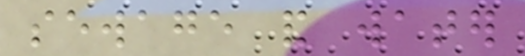sewage and water
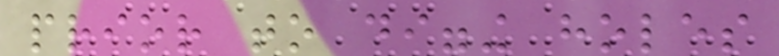prior to digging holes
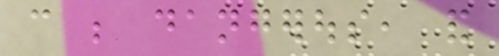can be dangerous, and
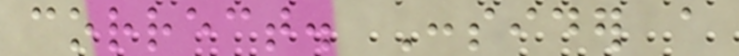correct. Consider a
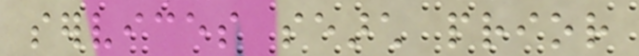services search prior
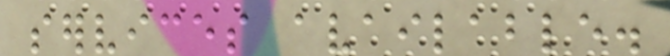services available.
